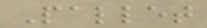Pallet
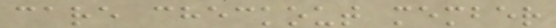care checkout member
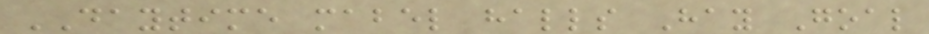DAYTIME mabel halls Hay Goal
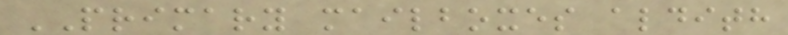PRIMARY mailboxes aldith
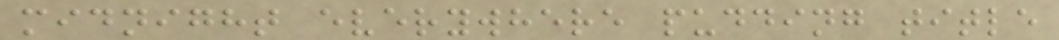midnight everywhere pudding title
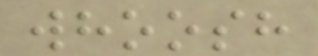whoosh
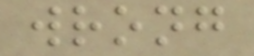wrong
